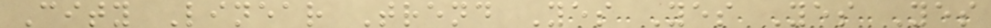City Linear Trend Yes Yes Yes Yes
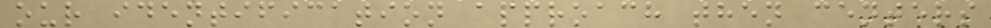our identification approach then centers
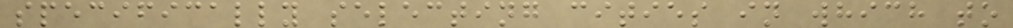specifically selecting cities in which to
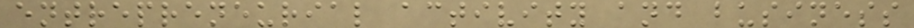entrepreneurial activity and business
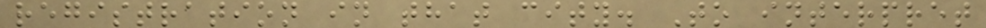registration in that city. To interpret
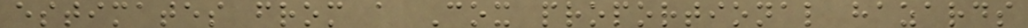estimates from a Cox proportional hazards
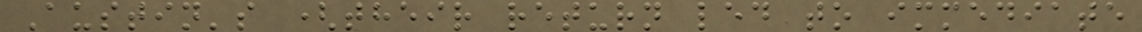Austin's (their return led to immediate
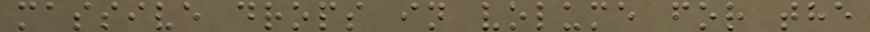massive drops in volume for the
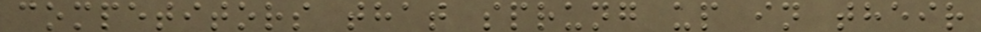competitors that sprung up in their
